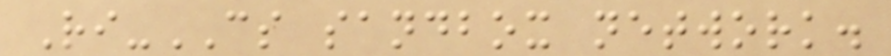Ri-CS sandbox network.
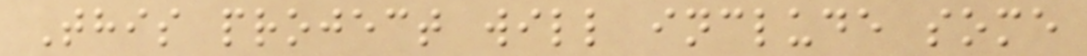This project will include some
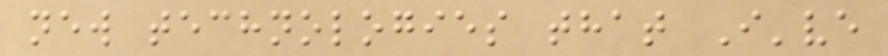new technologies that I've
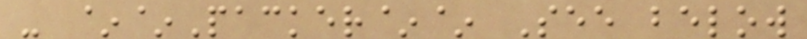- ~~Packer~~ See below
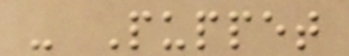- Puppet
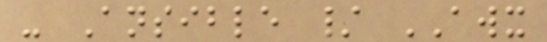- Ansible / AWX
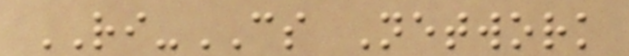RI-CS Network
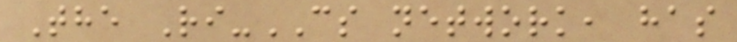The Ri-CS network, has
